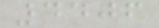4406
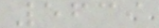5639
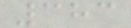383
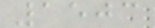1503
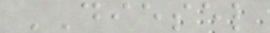DIESEL
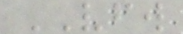VFW
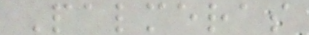Palmeras
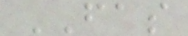FAS
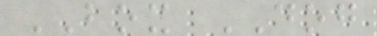BOX DOG
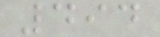494
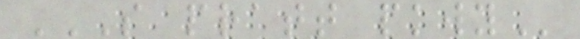S PRATT PKWY
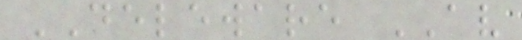DELEWARE AV
